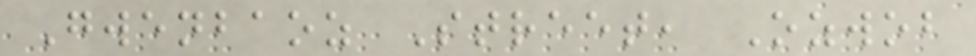Gwenbaoz Street, Ozwob
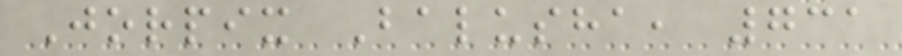Jorpix Balusha, 731
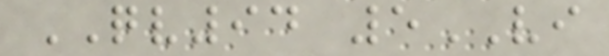QV94 5VI
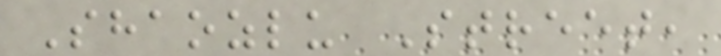Shaozlu Street,
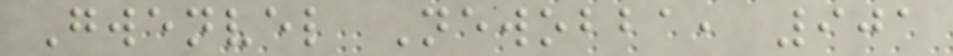Gwenvel Newobba, 901
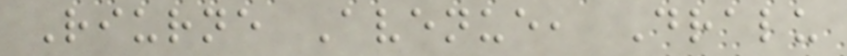Riurne Avenue, Dralu
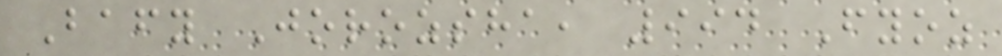Bafy Jorozsha, 994 Fyoz
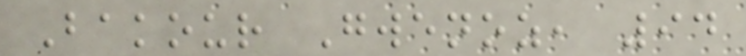Bakour Gwenoz, 94
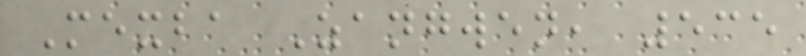Mexba Zangwen, 535
